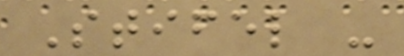Stifel -
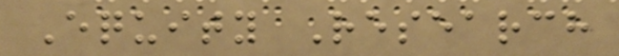Equity Research
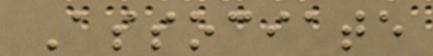Associate
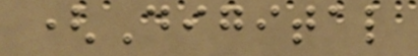(Digital
